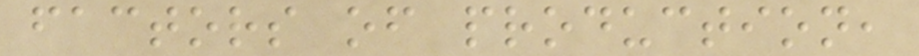factors of production,
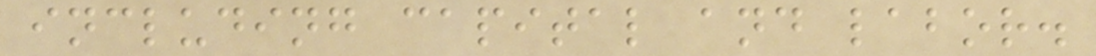including capital and labor.
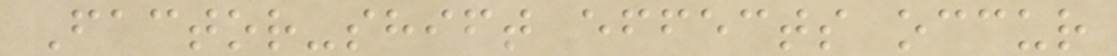Factor-shift effects occur
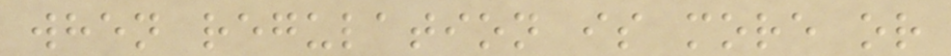when regulation is more or
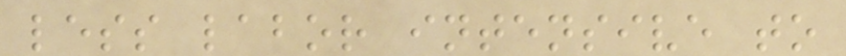less labor intensive to
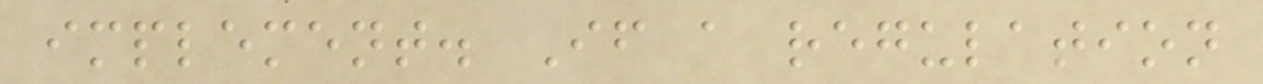implement. If a regulation
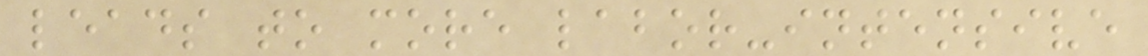leads to more labor-intensive
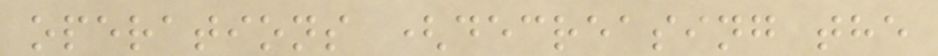operations (decreasing the
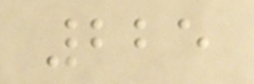225
